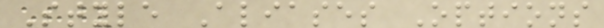Style Aliases Options
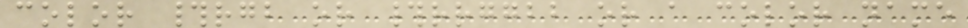color #rgb or #rrggbb or a color name
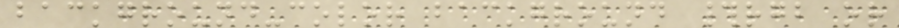background-color background #rgb or
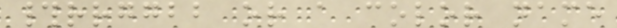#rrggbb or a color name
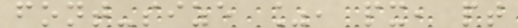font-size %, px, pt
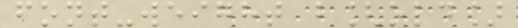font-weight b[old]
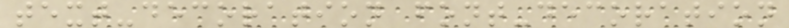text-decoration font-decoration
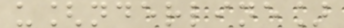u[nderline]
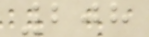208
